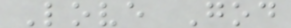Love God
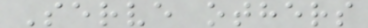Serve others
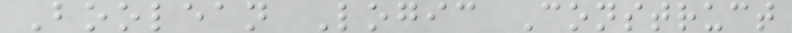Boolean Logic Construct
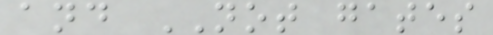and NOT gates
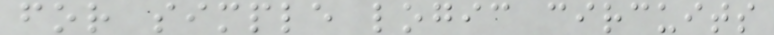for simple logic circuits
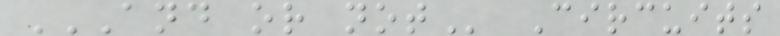AND OR NOT Circuits
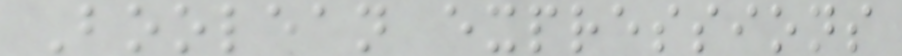Boolean expressions
